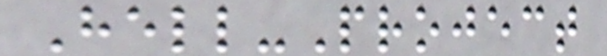Hell-Project
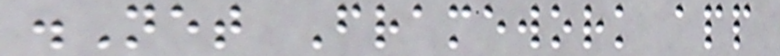.Net Framework app
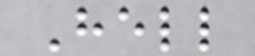Hell
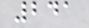241
